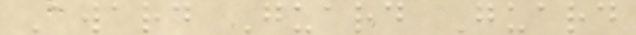Award Guard Guard
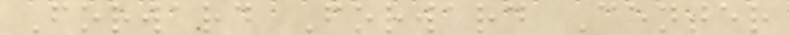Forward Forward Center
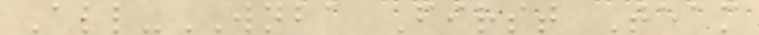All-WNBA First Team
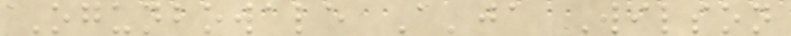Ogunbowale A'ja Wilson
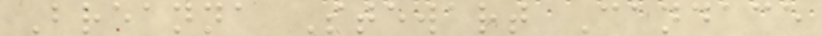Breanna Stewart Candace
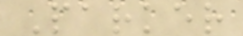Parker
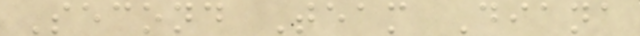Second Team Diana
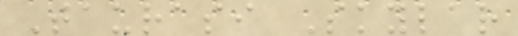Taurasi Skylar
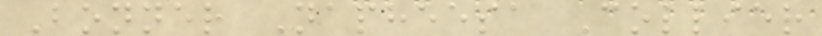Bonner Napheesa Collier
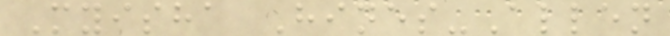Myisha Hines-Allen
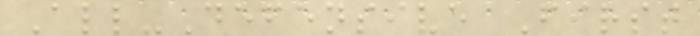All-Defensive First
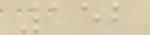152
